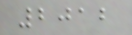2012
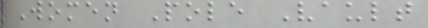Women Pole Vault
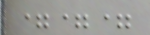===
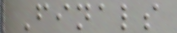Finals
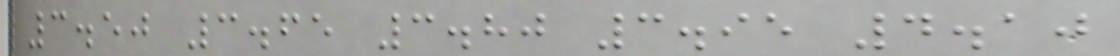3.50 3.65 3.80 3.95 4.10
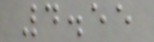4.55
